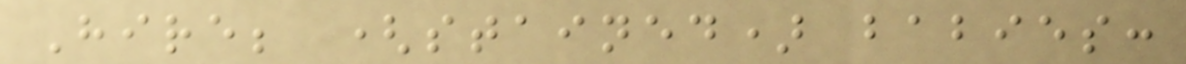Hire; (stained) babies:
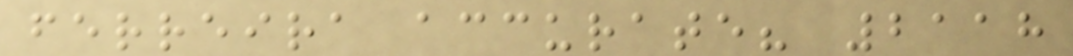ferreira accurate? 2118
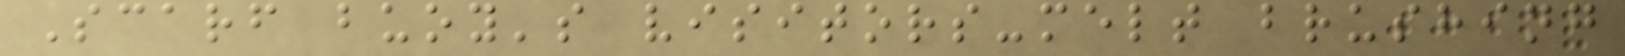Scarf buoy's visitors-melt brushing
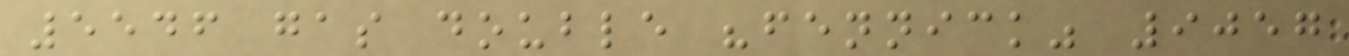5546 gas double "fennick" 9057
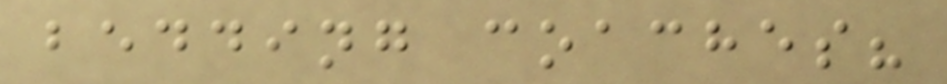bedding coaches?
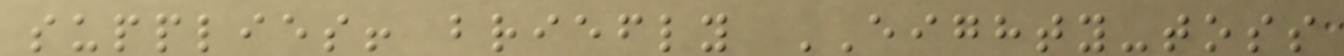supplies! briefly EIGHTY-toss
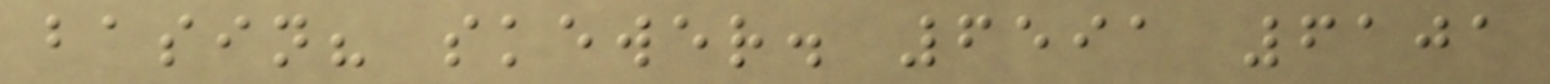basin? skewer. 6591 6101
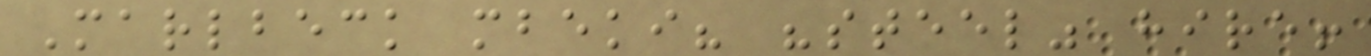Marlbeck mbeki? "steel" hire!
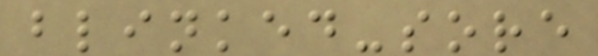blinked-sore
